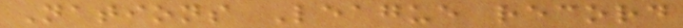Nations League record
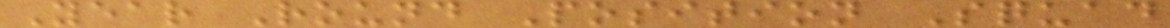Year Round Position Squad
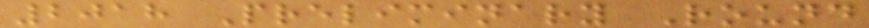2018 Preliminary Round
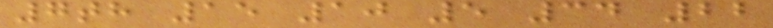7th 15 10 5 34 22
